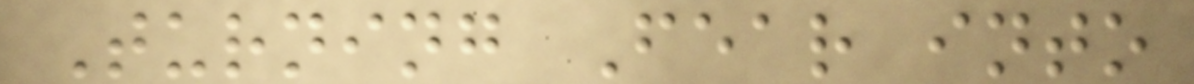Turning Fear into
